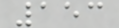153
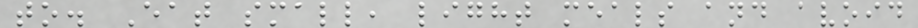to. Eat small, light meals and avoid
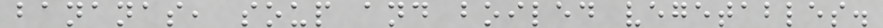bananas, soup and boiled vegetables.
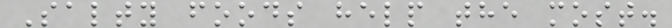Salty foods help the most.
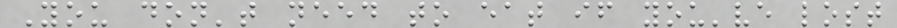You don't need to eat if you've lost
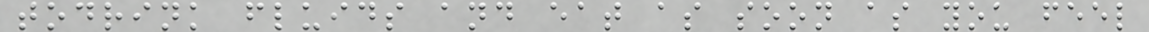todrink fluids and eat as soon as you feel
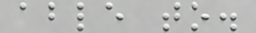able to.
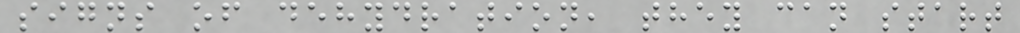signs of dehydration, they can start
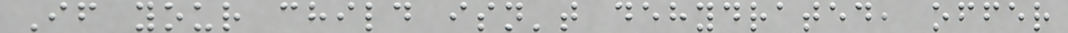If your child isn't dehydrated, offer
